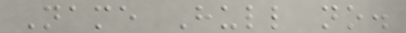Name Hull no.
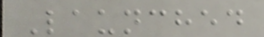Launched
